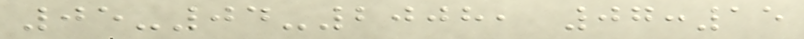05-04-2008, 07:15
